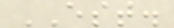EST.
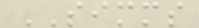SIMMS
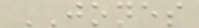JONES
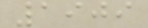1909
